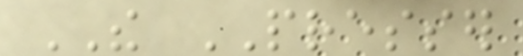THE PRESSER
